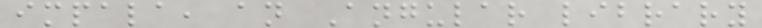impala, an Angular library
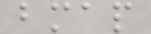bmap
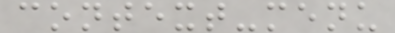context-menu
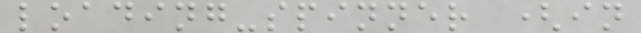loading-spinner (in
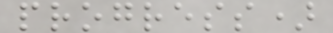progress)
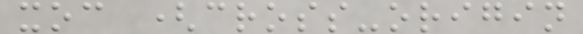xoc (cross-origin
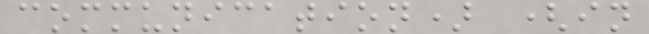communication) (in
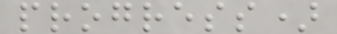progress)
